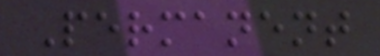Permanent
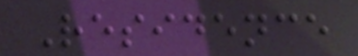Residence
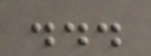...
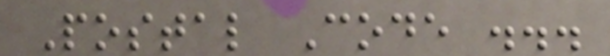Postal Code ...
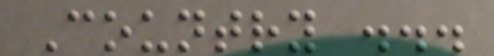Country ...
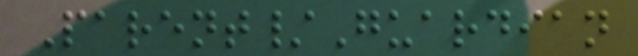Parent/Guardian
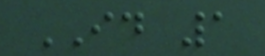ID 1
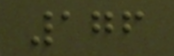176
